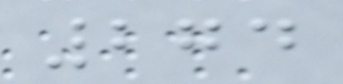274
